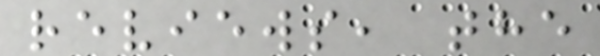reviews, the
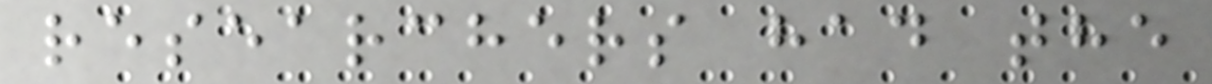researchers had the
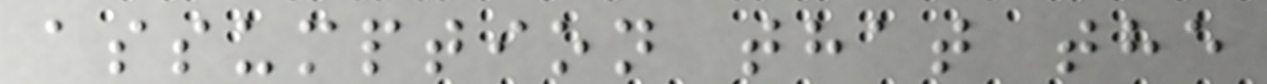assumption that the
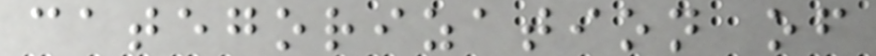categorization of
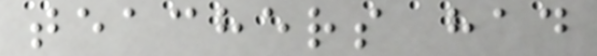teachers had
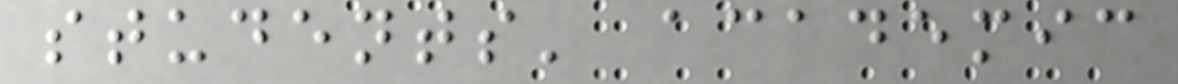students' academic
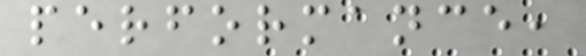performance,
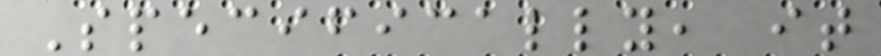Specifically, it
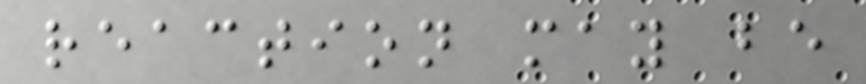reaction may be
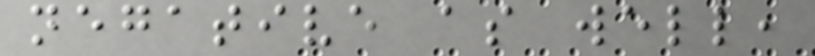negative as well,
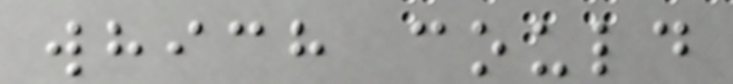which could
